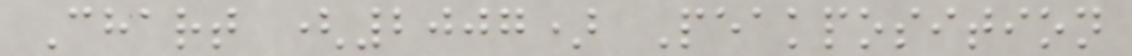Chart (2007) Peakposition
